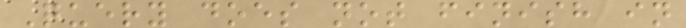Query does not finish in
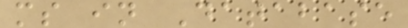ms in Database
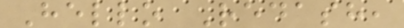Hello Redash,
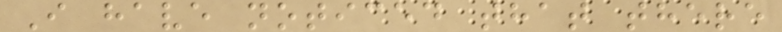I have noticed that there
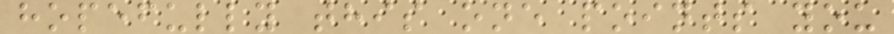hopefully this one points you
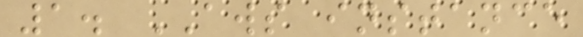1. AWS instance
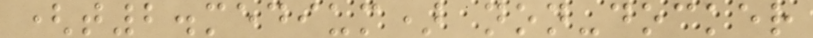(t2.medium) non-docker
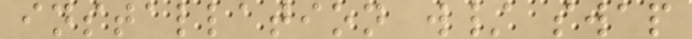installation w/ swap
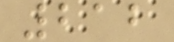212
